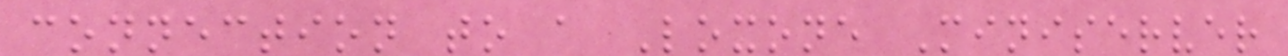connection to a Loxone Miniserver
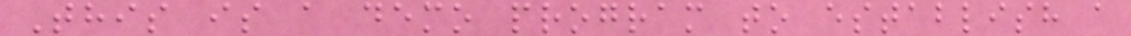This is a demo program to establish a
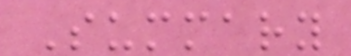Summary
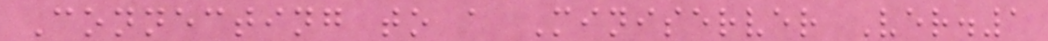Connecting to a Miniserver Ver.1
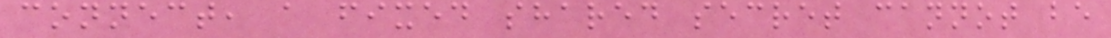connect, a fixed shared secret cannot be
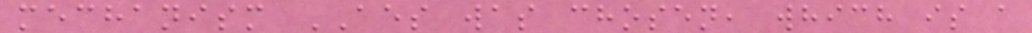mechanism AES was chosen, which is a
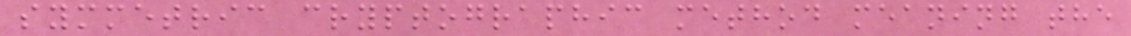symmetric cryptographic method meaning the
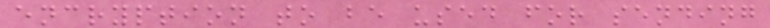encryption to be used for sending
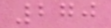270
